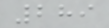289
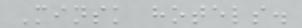Minsk hotels.
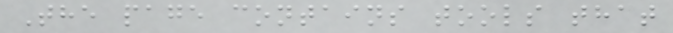The page contains tools that
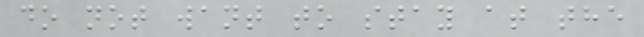do not want to stay at the
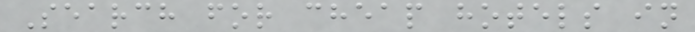Search for cheap hotels in
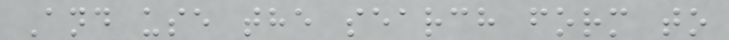And use the search form to
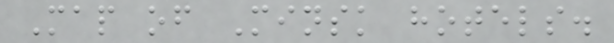Map of Minsk hotels.
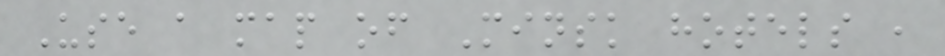Use a map of Minsk hotels ,
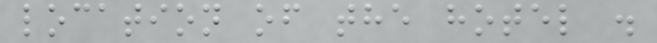location of the hotel .
